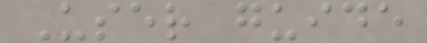User guide
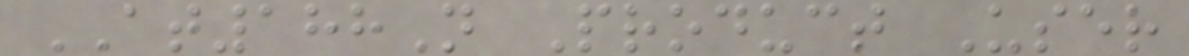AT188N Product User
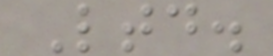Ltd.
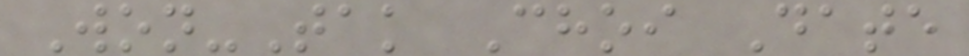Won-Tak Choi Date
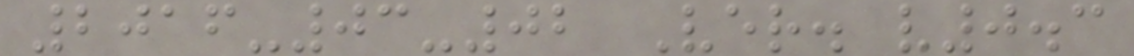2016-03-02 Ver. v0.3
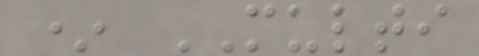* MULTI
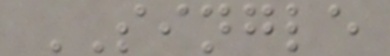SINGLE
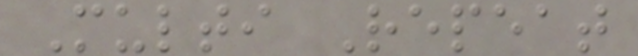Multi Repeat
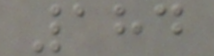184
